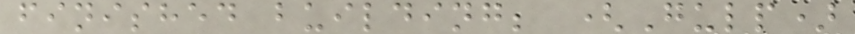finished building; (Gulp)
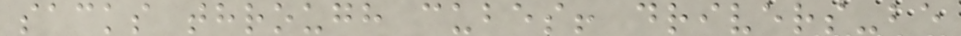sacks through cubes! drivers-be
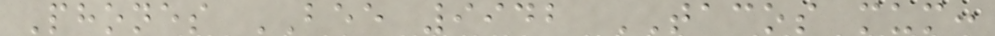Phones BEE 9942 TACOS mum:
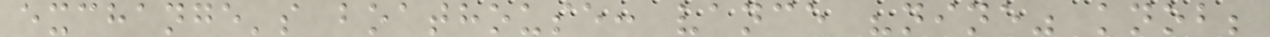exchange's boathouse: vance "nine" knob;
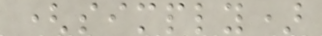(simply)
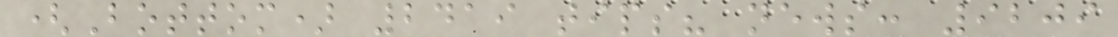(Bottom) 2419 tips? news: 9209
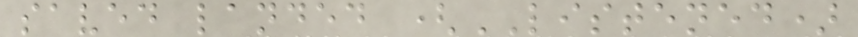saved landed (LISTENED)
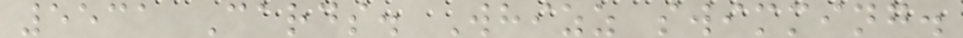5531 Cards. Whizz swimming.
